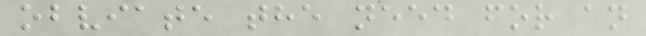obviate the need for an
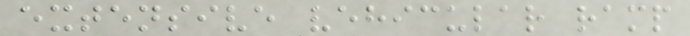extensive vehicular ramp
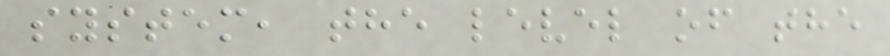system, the level of the
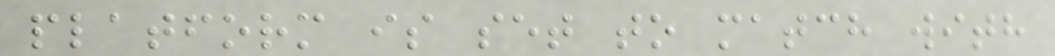platform is set to match with
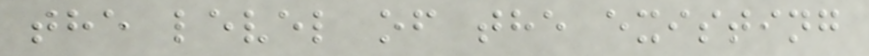the level of the existing
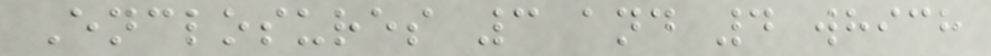Enclosures 3 and 4 which
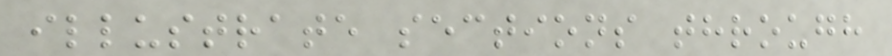illustrate sections through
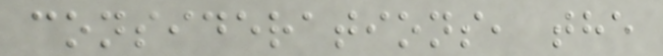considerations, the
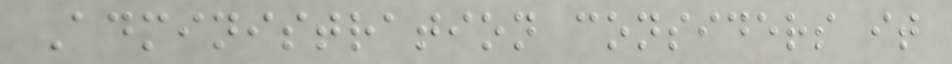Administration considers it
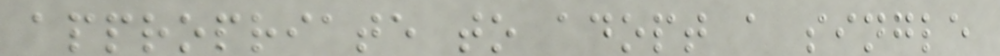appropriate to adopt a single
